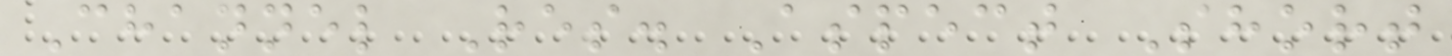Channel Res. Aspect Short
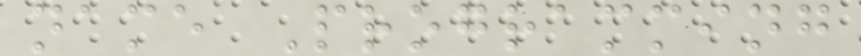name Programming
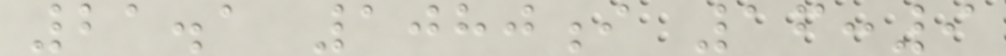21.1 1080i 16:9
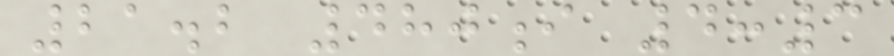21.2 480i 4:3
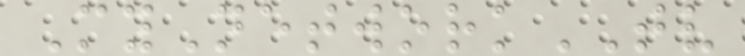MyNetworkTV
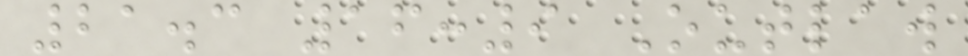21.3 16:9 Outlaw
